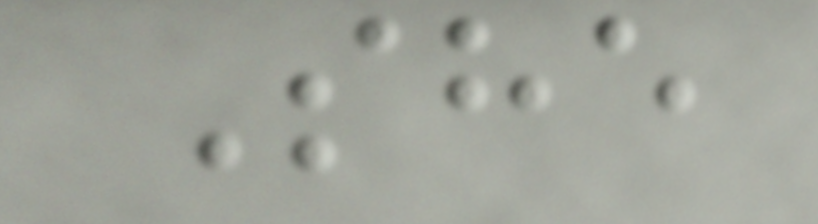She
